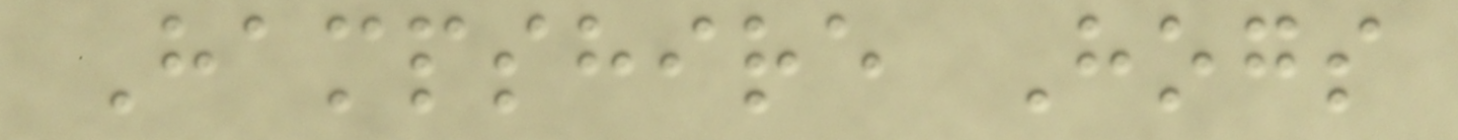Hampshire Hogs
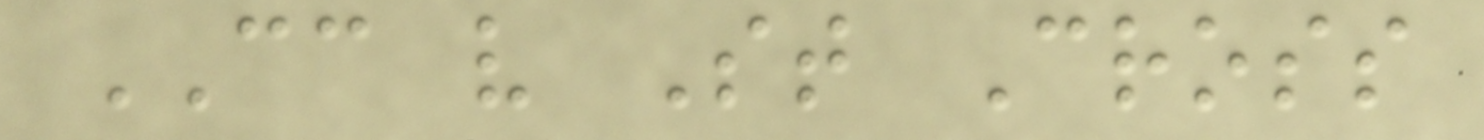CC v St Cross
